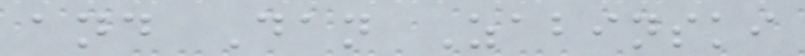and Dan Zabinski
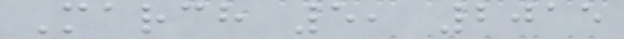March 5, 2015
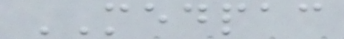MEDPAC
